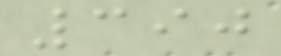390
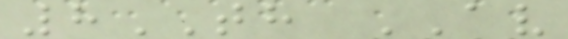8TH AV
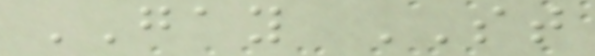GAY ST
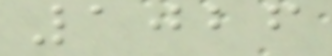1026
